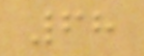68
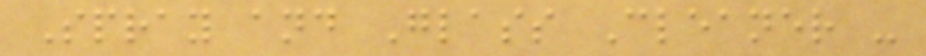Spray and Glass Cleaner -
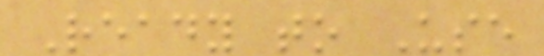Ready to Use
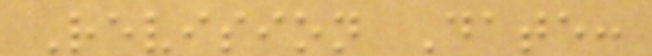Revision Date:
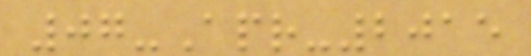07-Apr-2015
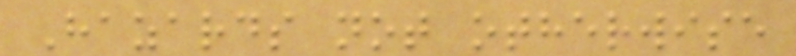Hazards not otherwise
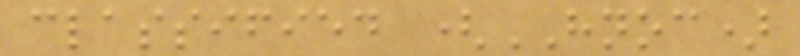classified (HNOC)
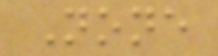None
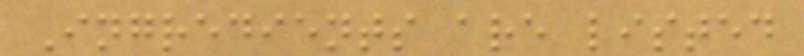Ingredients are listed
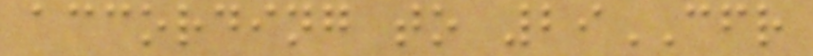according to 29CFR
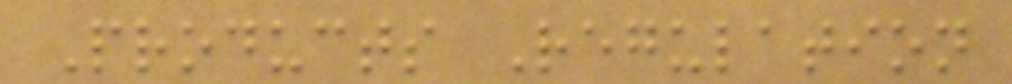Products Regulation
